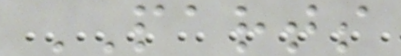PARTS
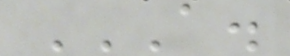A.
